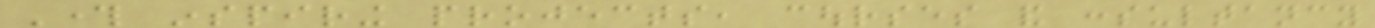Through inspiring projects, courses and consultancy
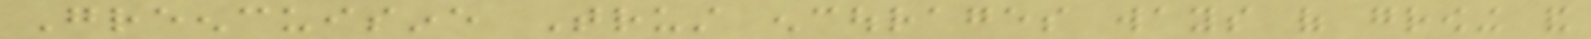Greencuisine Trust encourages ways of growing and
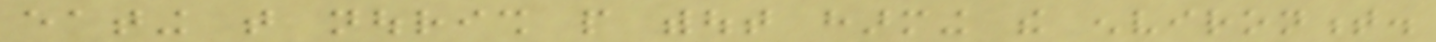eating that nourish people without harming the environment.
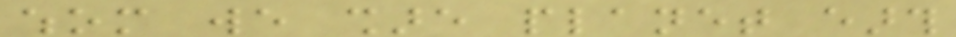whom we share planet earth
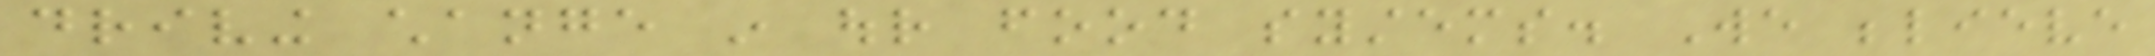driving change in our food systems. We believe
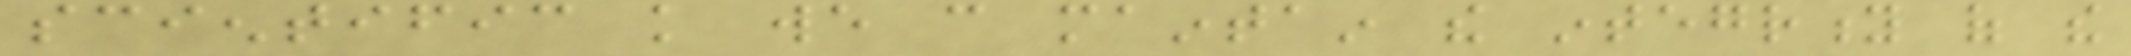scientific knowledge we can maintain the integrity of the
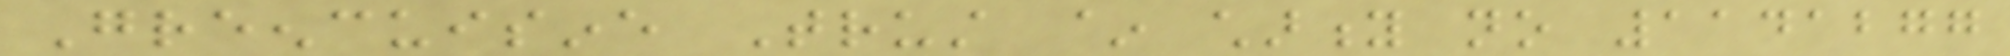Greencuisine Trust ~ charity no 1141277
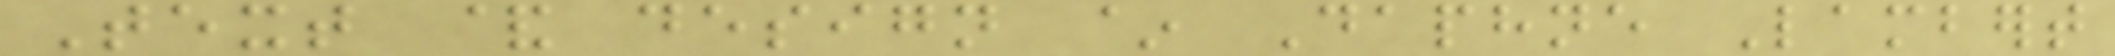Text & design ~ Daphne Lambert
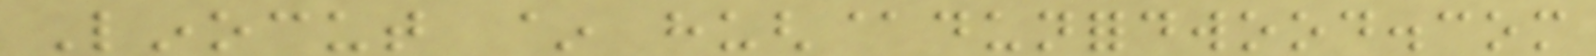Linocut ~ hugh@dunfordwood.com
